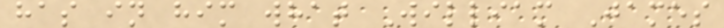has in him what William James
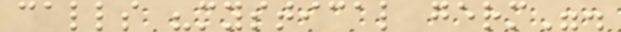calls "mystical germ".
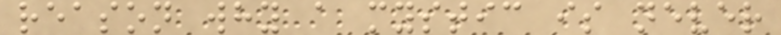reason why a mystic is never
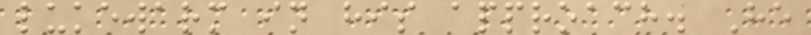lukewarm in his approach. He
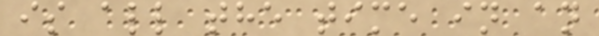is all the time in an
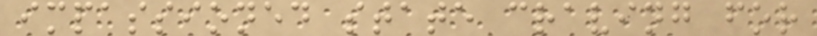impassioned state craving for
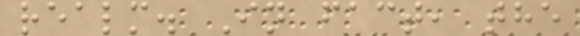realm. In fact, the
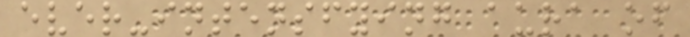ever-intensfying aura of
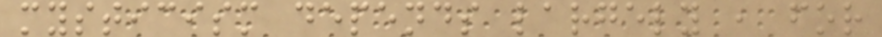mysticism depends largely , for
